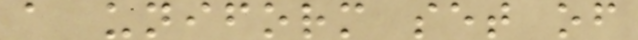a uniform set of
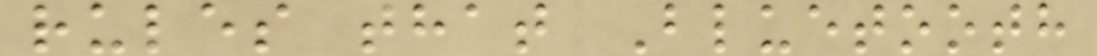rules that Bluetooth
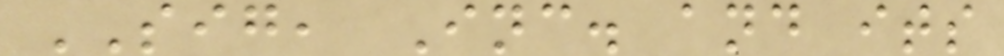SIG, Inc. and its
